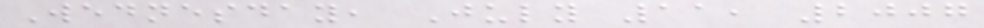Wednesday, July 11, 2007
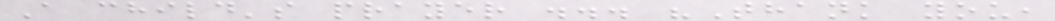A child's prayer ... "Thank you,
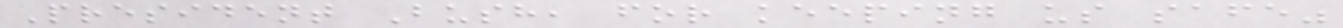President Bush, for keeping us safe"
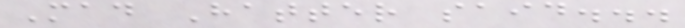Mad Hatter said...
